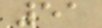51
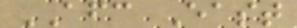AFC East
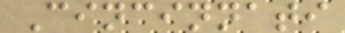Cincinnati
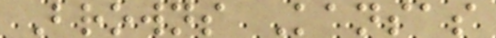Browns Kansas
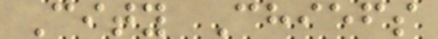City Chiefs
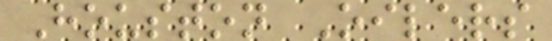Houston Oilers
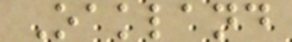Oakland
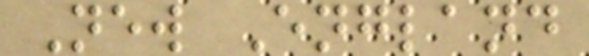New England
